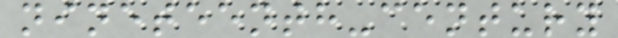nineteenth-century
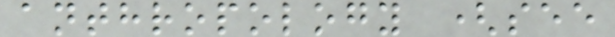anthropology (see
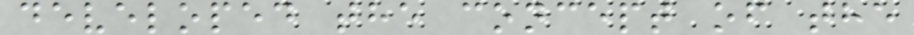developed the concept of the
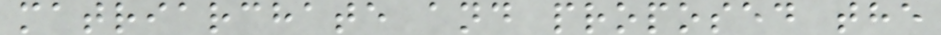matriarchate and proposed the
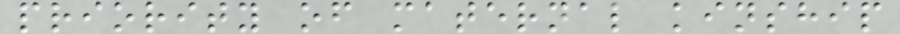priority of maternal kinship
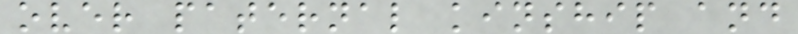over paternal kinship and
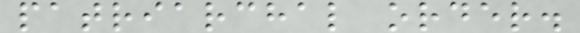patriarchal order.
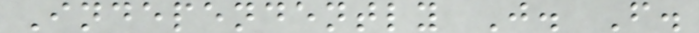Independently J. F.
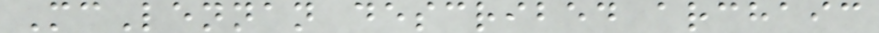McLennan described archaic
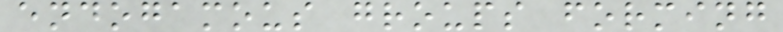endogamous groups forming
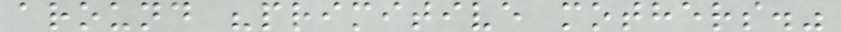around "primitive mothers."
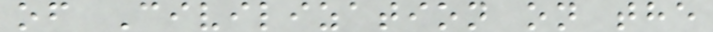of Civilization on the
